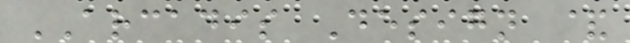ARCADIS Design &
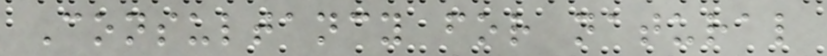Consultancy for natural
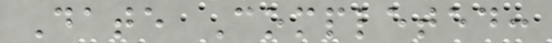Date Completed:
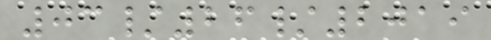03/26/2019
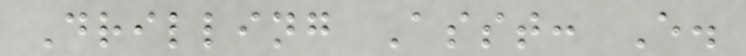Drilling Asst: E.
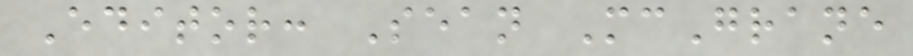Editor: Sean McGrane
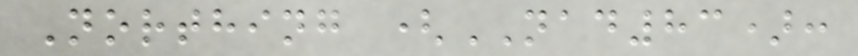Northing (NAD83):
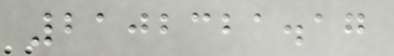2102321.17
